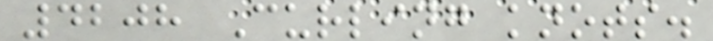4208 Curling knots.
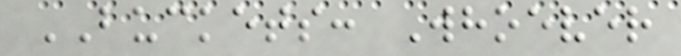BUCKETS: Whoever
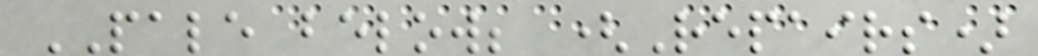PALE below; (Repairs)
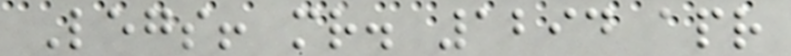Legs! mr. 1294 apr
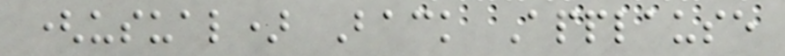(usual) Back Applause
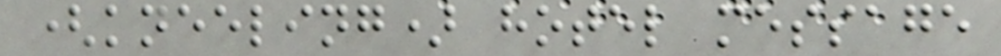(kneeling) hotel message
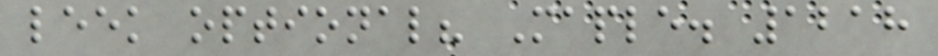leek optional? Maple. 1218
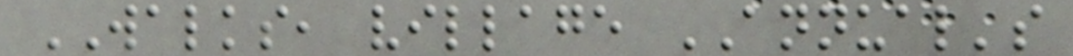WALKS, village ANNUAL's
